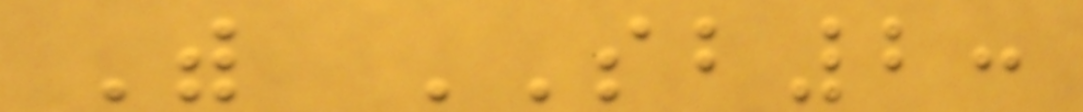With SB2:
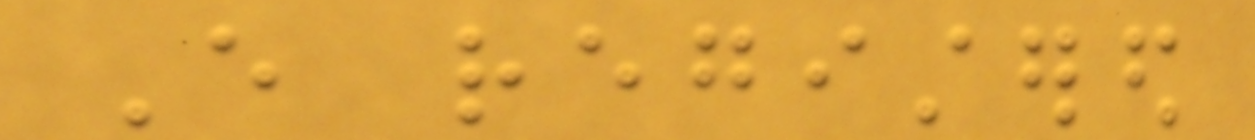Every registered
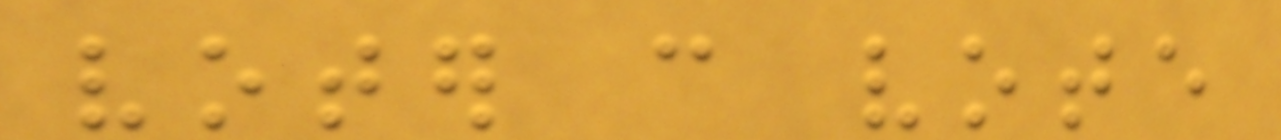voter can vote
